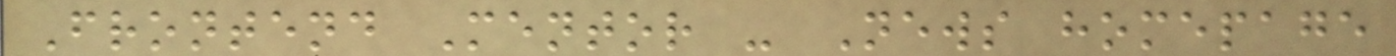Frontend Mentor - News homepage
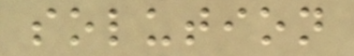solution
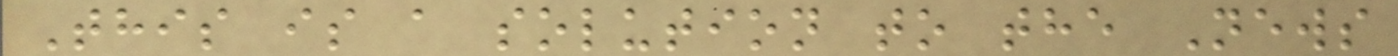This is a solution to the News
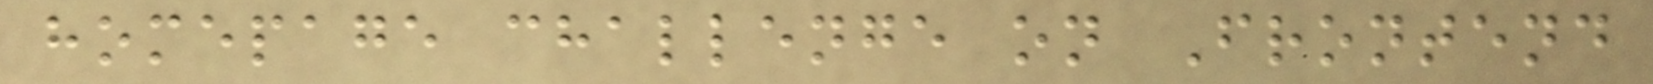homepage challenge on Frontend
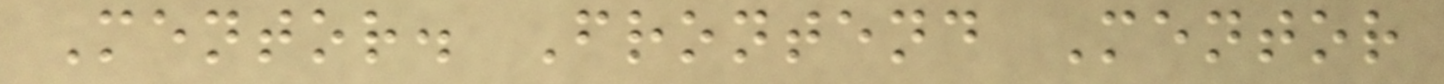Mentor. Frontend Mentor
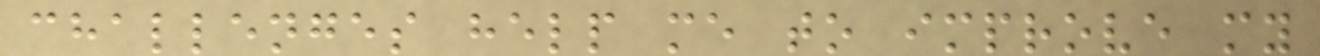challenges help me to improve my
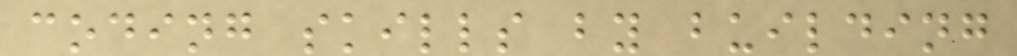coding skills by building
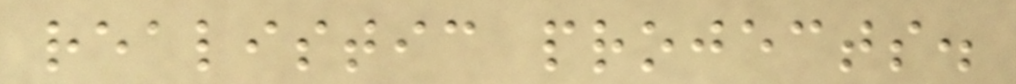realistic projects.
